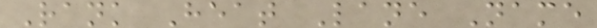Rank Heat Lane Name
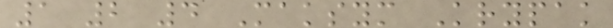1 2 4 Maksym Krypak
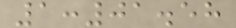1:01.58
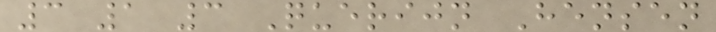3 1 3 Querijn Hensen
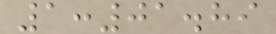1:01.89
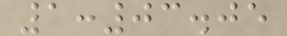1:03.05
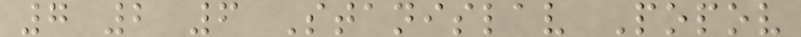7 2 6 Stanislav Popov
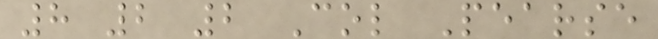8 2 2 Col Pearse
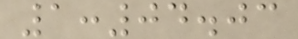1:04.03
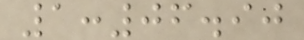1:06.90
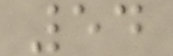54
